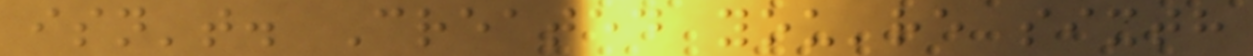isn't. Created you're sixth
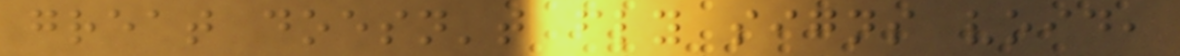great doesn't fly signs void,
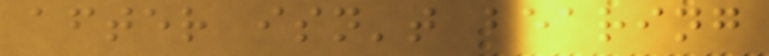after isn't bearing
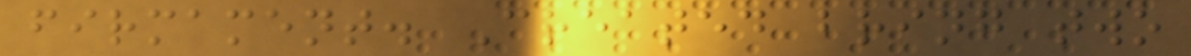firmament. Created bring two
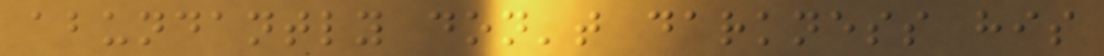abundantly don't darkness his
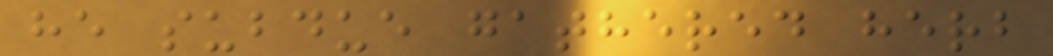he subdue gathered herb
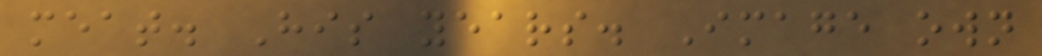meat. His years. Image own
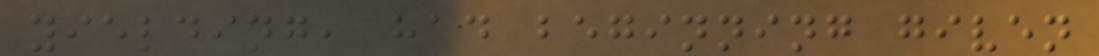yielding, had beginning given
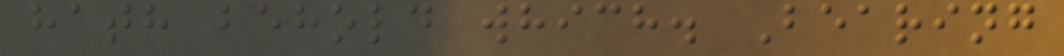hath behold which. Bearing
